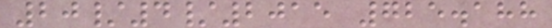20/4/2015 725.188
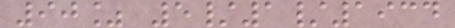90% 5/1/1934
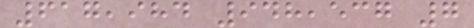617,984 948,537 7
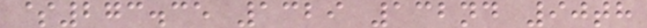$273.35 1329 132nd 90th
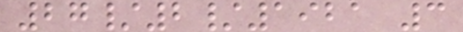27/2/1921 3
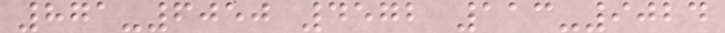871-6050 4572 113-9024
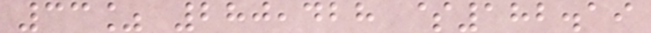33% 280,428 $182.19
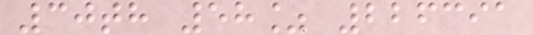30th 58% 226391
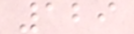129
